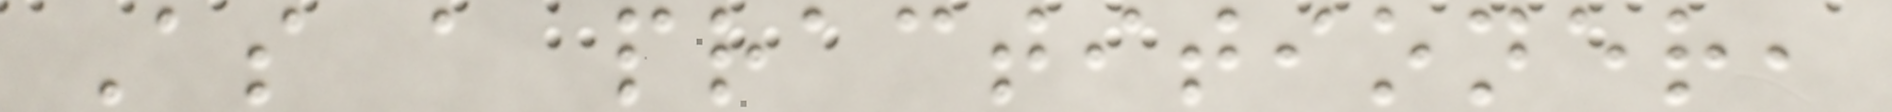As a practitioner,
